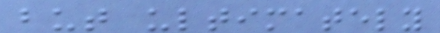but ultimately
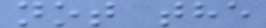not the
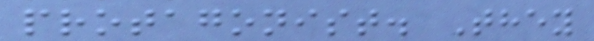protagonist. They
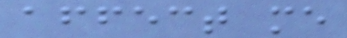affect me
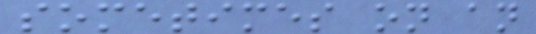sometimes on an
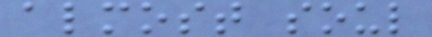almost soul
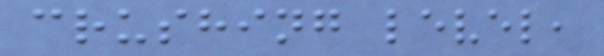crushing level,
